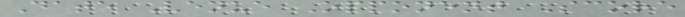Date Venue Opponent Score
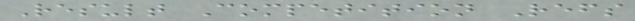Result Competition Refs
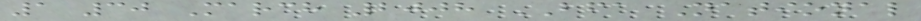1 30 March 2008 BFA National
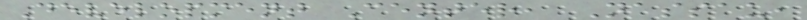Development Center, Nassau,
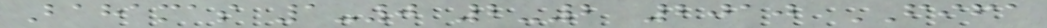Bahamas 1-0 2-2 2010 FIFA
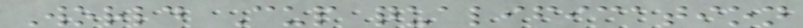World Cup qualification
